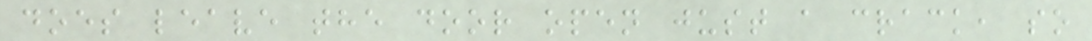does leave the door open just a crack, so
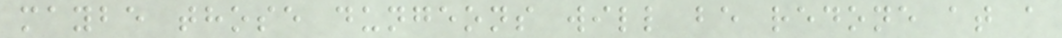maybe those dungeons will be redone at a
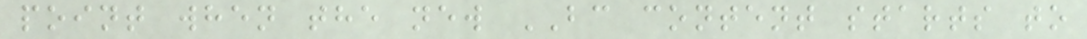point when the new BC content starts to
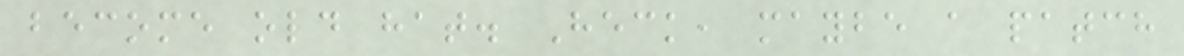become old hat. Heck, maybe a patch
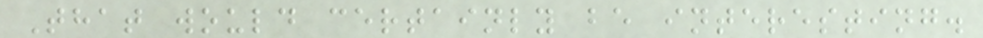That would certainly be interesting.
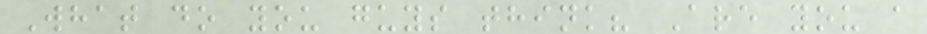What do you guys think? Are you a
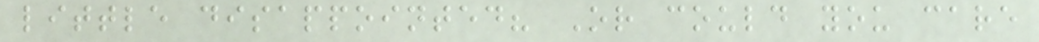little disappointed? Or could you care
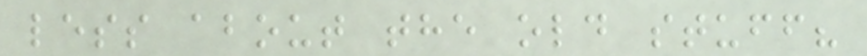less about the old stuff?
